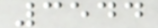3544
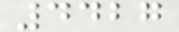4427
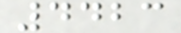4423
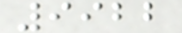9922
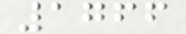1766
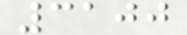3100
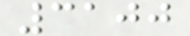3100
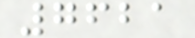7621
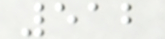512
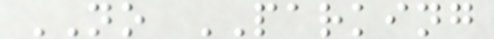NO PARKING
